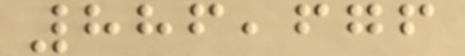886,676
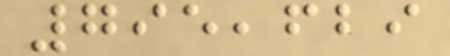795,629
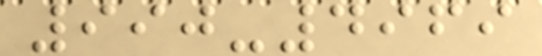990-4969
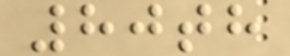80th
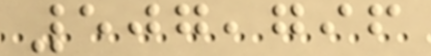507,796
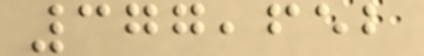377,652
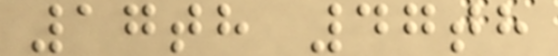17th 47th
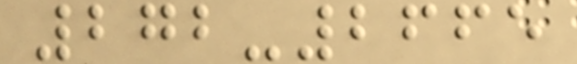272-2665
